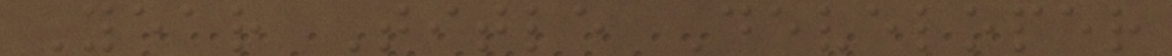Year Title Developer
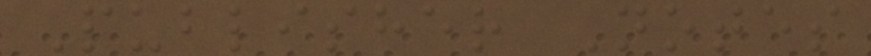Publisher Notes
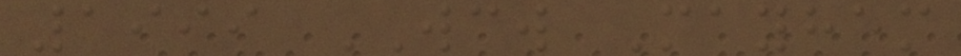1999 WCW Mayhem
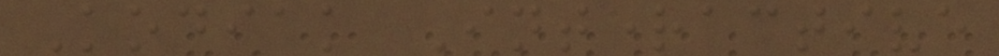Kodiak Interactive
